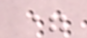=
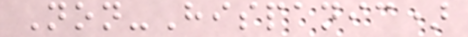Non-Hispanic)
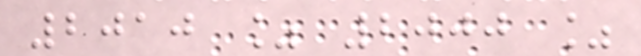2010 % 2000 %
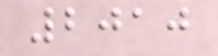2010
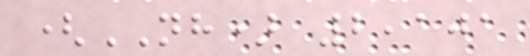(NH) 2,101
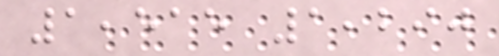1,515 1,290
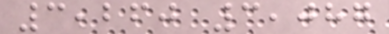3,260 3,087
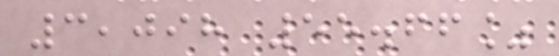3,098 55.66%
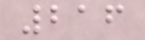216
